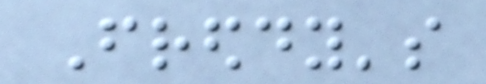Freddy's
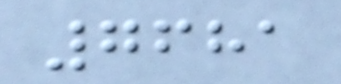7681
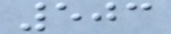503
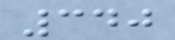340
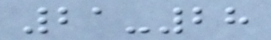21-28
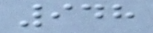948
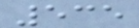535
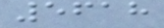5618
